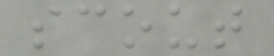scout
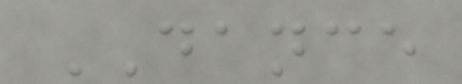DANCE
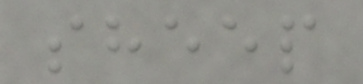sheep
